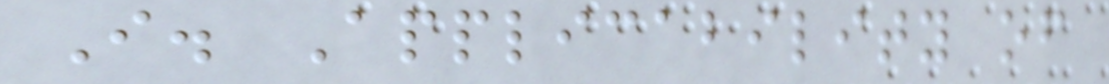I. Applicability of
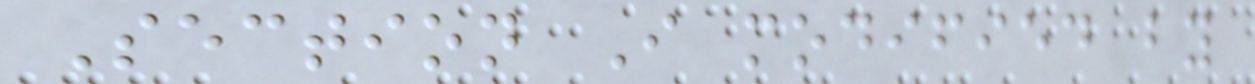Section I modified by
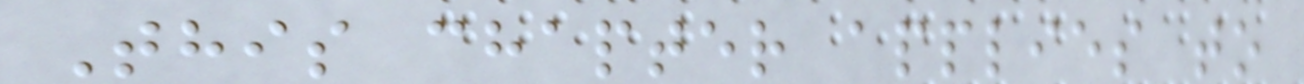This chapter applies to
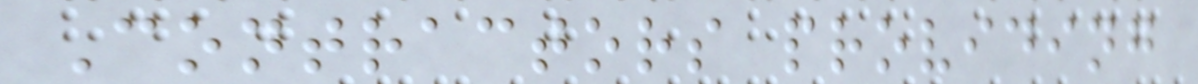Contractors providing
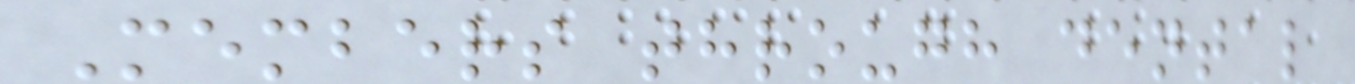Members through dental
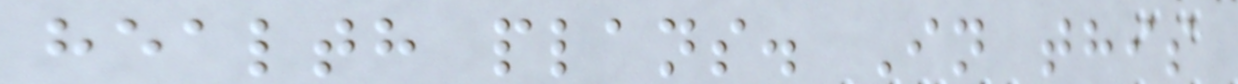health plans. In this
